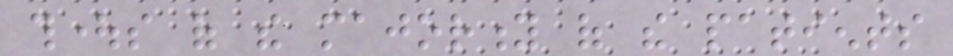thoughts of the majority of the patients
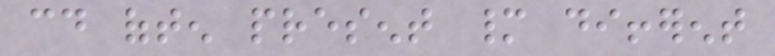could often present many different
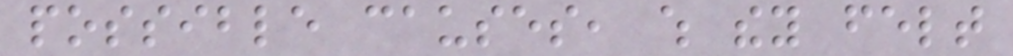possible causes, which they felt
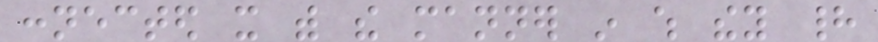connected it with the manner in which they had
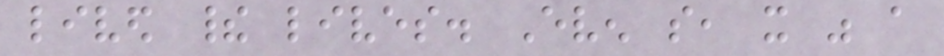lived their lives. Even so, it was a
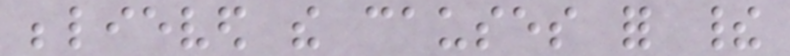believed the causes for their
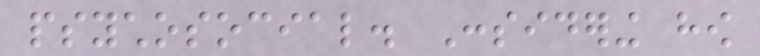psychosocial. Considering how
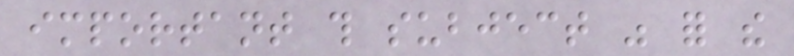important this subject was for the
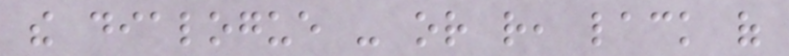the dialogue - or rather, lack of
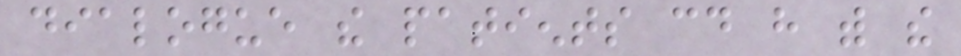dialogue the patients could have with the
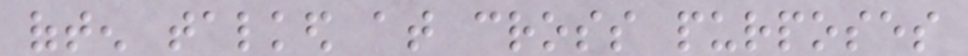often talked at cross purposes
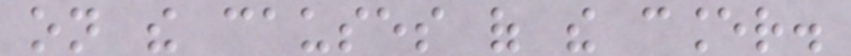on the causes of the cancer.
